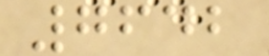7642
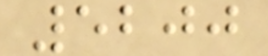5200
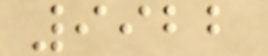9922
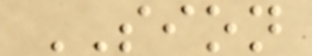SION
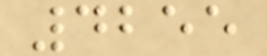4255
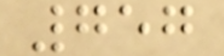757
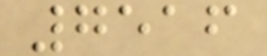7516
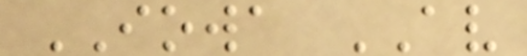IOWA AV
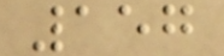157
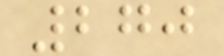270
